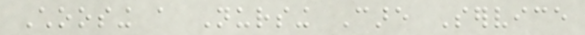Choosing a Nursing Care Service
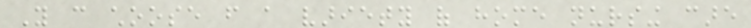You can choose from a variety of home nursing care
